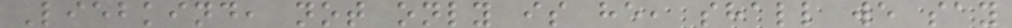Liebkind, not only is he, shall we say
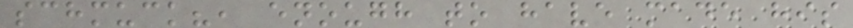schmuck?, enough to have made his
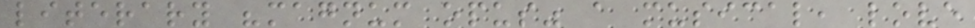literary "magnum opus" a musical, love
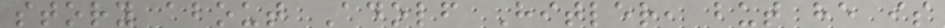story about Adolf Hitler, but he is
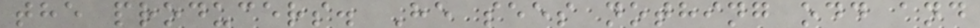the producers. He sees nothing odd and
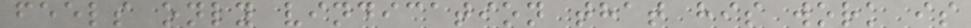feels only vindication that his work is
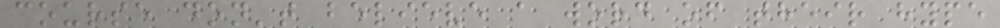course don't believe a word of their hype
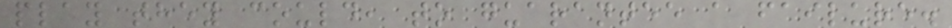play they could, to guarantee a failure.
